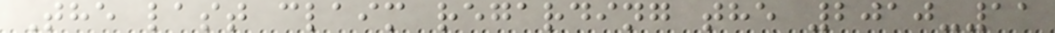The last claim regarding the 2010-11
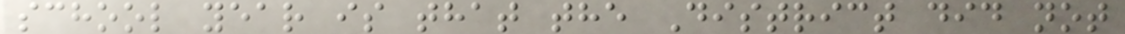school year is that the District did not
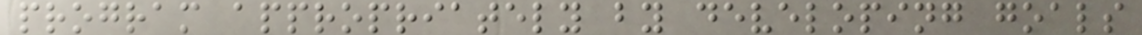program appropriately by developing goals
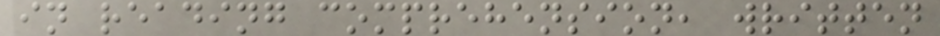in reading comprehension, written
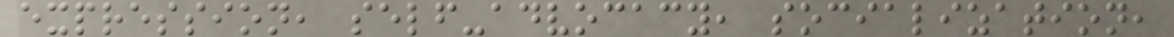expression, self-advocacy, socialization,
